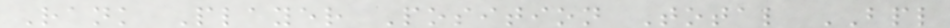Rank Player Position Total BPL
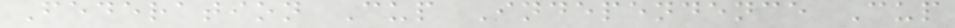Federation Cup Independence Cup
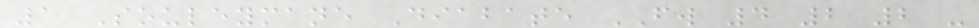1 Souleymane Diabate FW 4 2 2 -
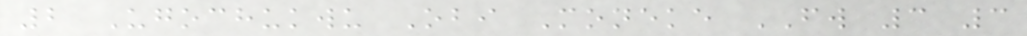2 Ugochukwu Obi Moneke FW 3 3
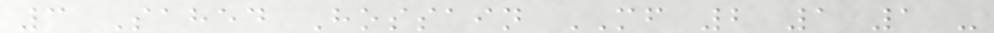3 Sahed Hossain MF 2 1 1 -
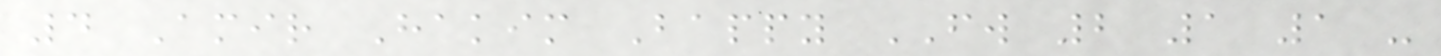4 Amir Hakim Bappy FW 2 1 1 -
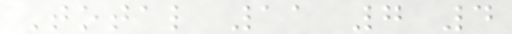Total 11 7 4
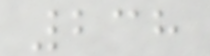238
